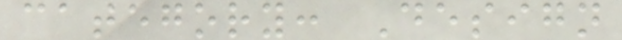category: Design
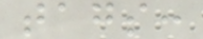tags:
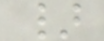}
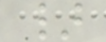}
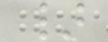}
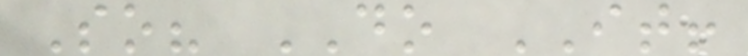So? DO IT!
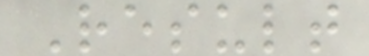Result
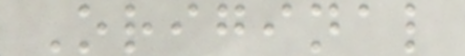Original
